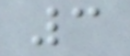3
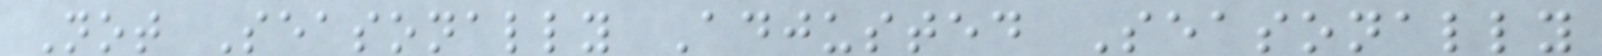Not Seasonally Adjusted Seasonally
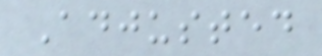Adjusted
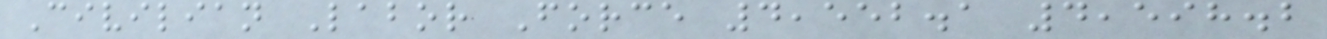Civilian Labor Force 4,552.1 4,598.2
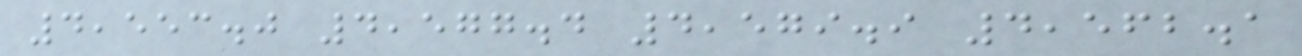4,553.0 4,577.4 4,579.9 4,562.1
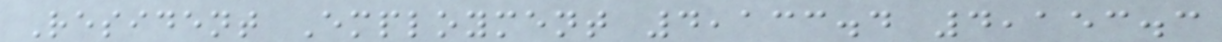Resident Employment 4,133.4 4,153.3
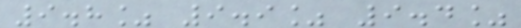9.8% 9.9% 9.4%
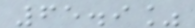65.9%
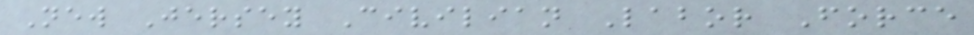New Jersey Civilian Labor Force
